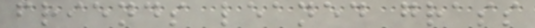friends leaned grass
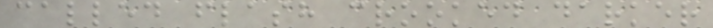called flash crooked darker
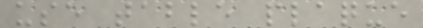use table plaque
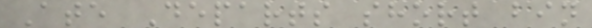Ate Departs short bin
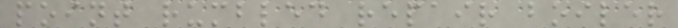point rumbled repair boiler
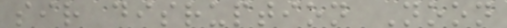sir disruption Noon
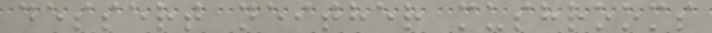dessert neither mushrooms
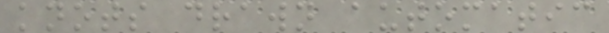knots drawn automatic
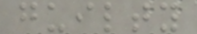guilty
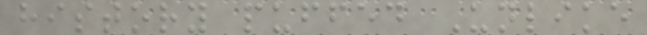history puffed Unlike
